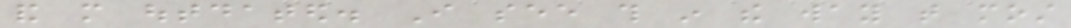and more outdated. I see this in the way that most
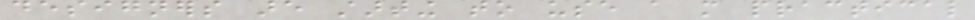designers are starting to use a more practical
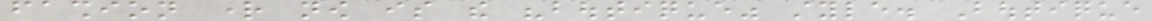fashion right now is the "boutique" style. Boutique
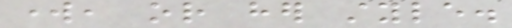work, or her style.
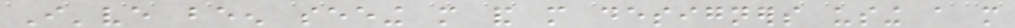I've been seeing more and more designers using a more
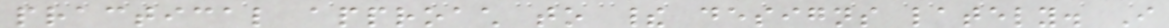practical approach to their designs lately. I
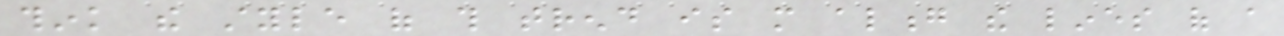think the style of this trend is more along the lines of a
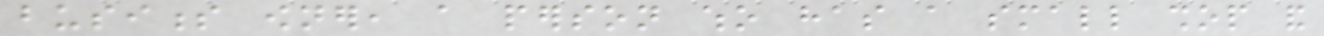business owner, a person who has a small shop and
